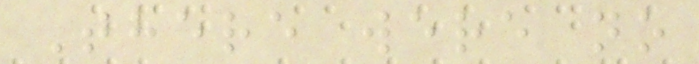There were no
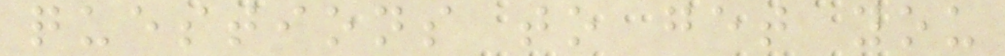questions to get you
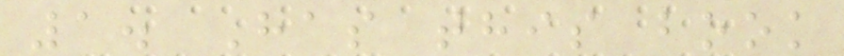1. Has this book
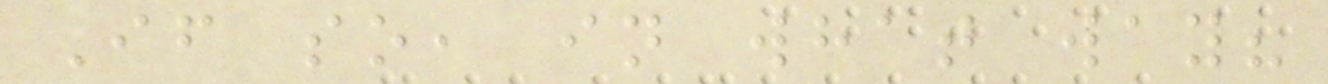If so, in what way?
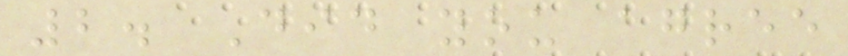2. Did you agree
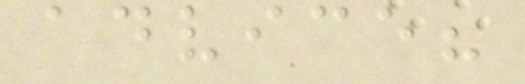advice?
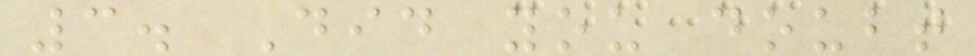3. Did you doubt
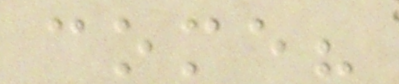come?
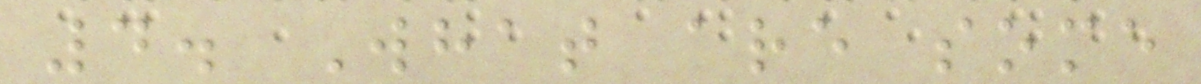4. What are some
